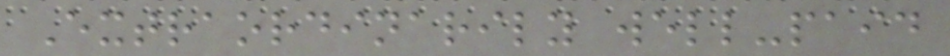Extraordinarily well-paid
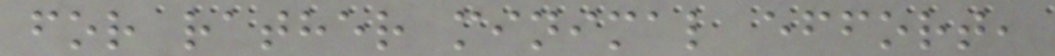for rather minimal effort,
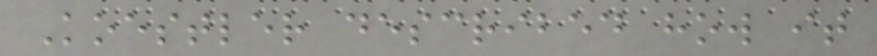Koestler described how it
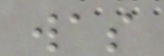was
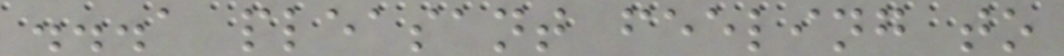...a pleasant feeling to
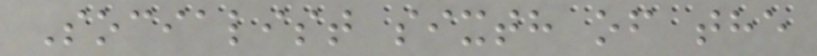Socialist sixth of the
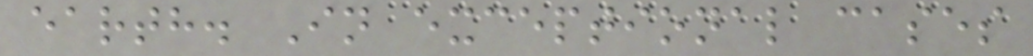earth. In exceptional cases
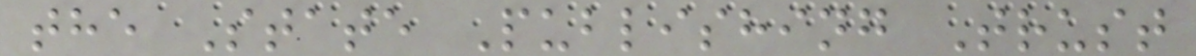the State Publishing Trust
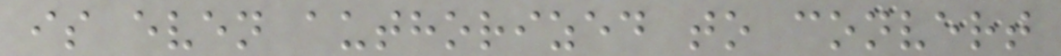is even authorized to convert
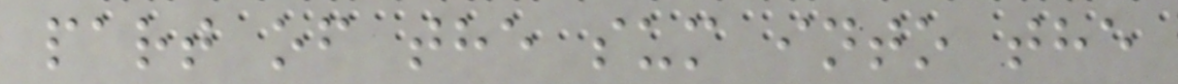part of the sum into the
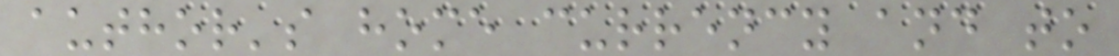author's home currency and to
